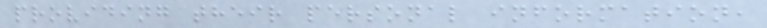providing their personal information,
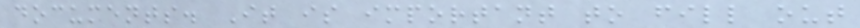documents. It is important to fill out
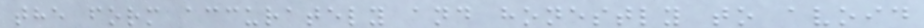the form accurately and honestly to avoid
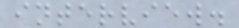interview.
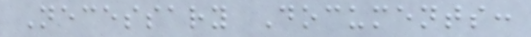Necessary Documents:
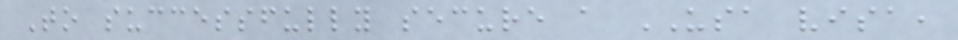To successfully secure a USA visa,
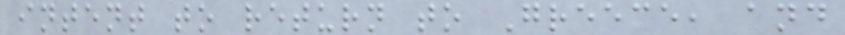intent to return to Greece, and
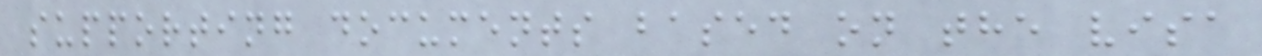supporting documents based on the visa
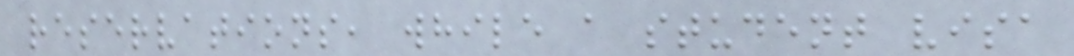reservations, while a student visa
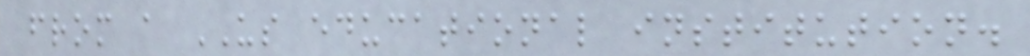from a US educational institution.
